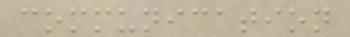communication
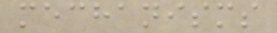mechanisms
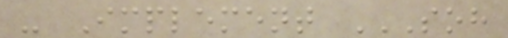- Implement SOH
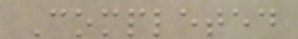Completed
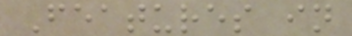Features in
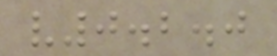v0.2.0
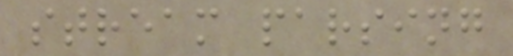stream parsing
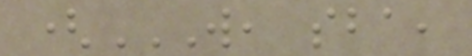(W, SBA,
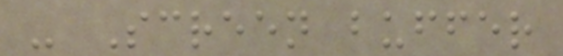- Screen buffer
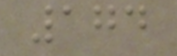174
